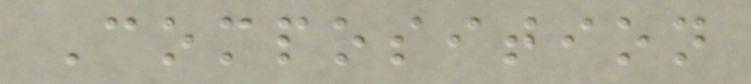Composition
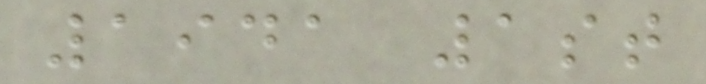1941 1st
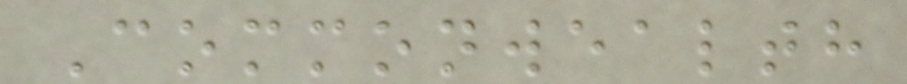Commonwealth
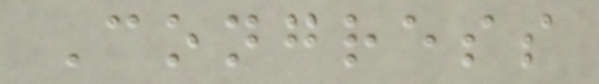Congress
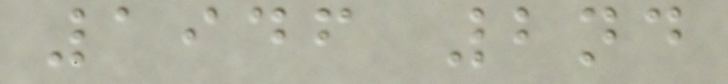1946 2nd
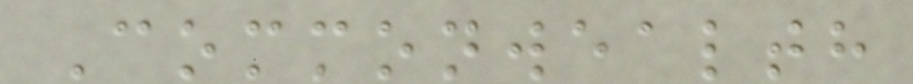Commonwealth
